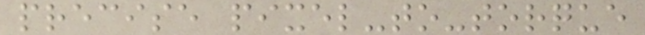precise pixel-to-torque
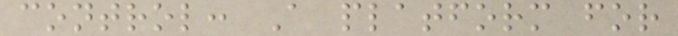control: A platform for
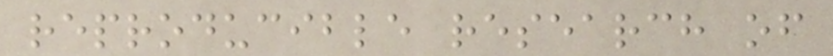reproducible research of
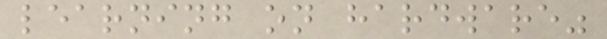learning on hardware"
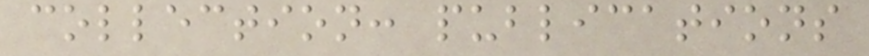collection: publications
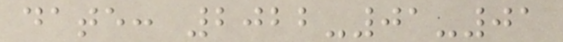date: 2022-01-01
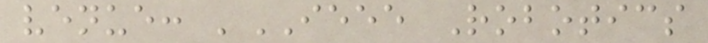venue: 'IEEE Robotics
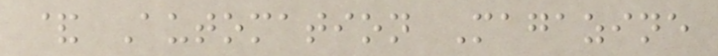& Automation Magazine
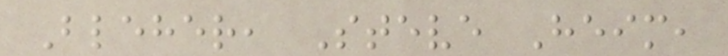Bleher, Steve Heim,
